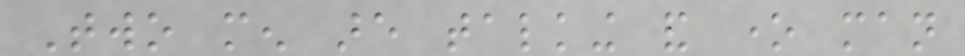Two men are talking and one man
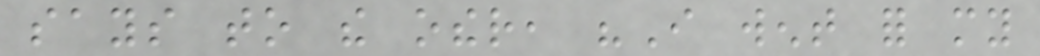says to the other, "I went for my
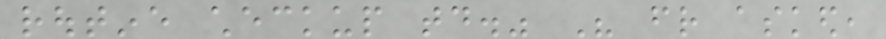routine checkup today." His friend asked,
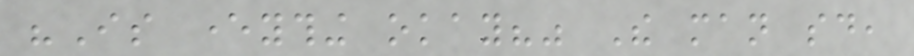"Is everything okay?" The man said,
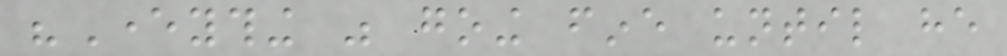"Everything was going fine until he
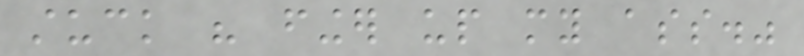stuck his finger up my ass."
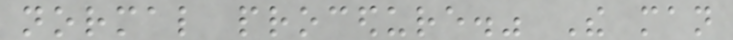normal procedure." The man
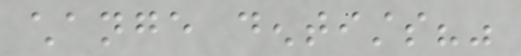change dentists?"
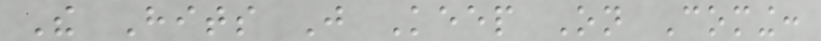The Hits Just Keep On Coming:
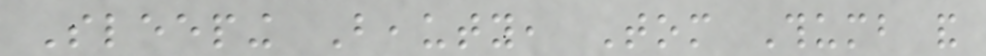Sleeping Beauty, Tom Thumb and
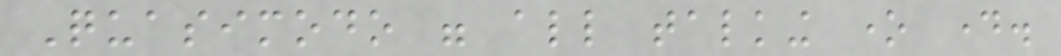Quasimodo were all talking one day.
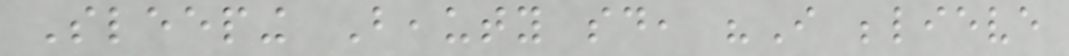Sleeping Beauty said, "I believe
